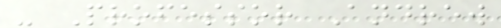- Professor Andrew
